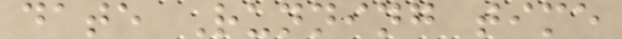date Running time
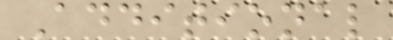Additional
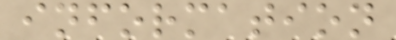information
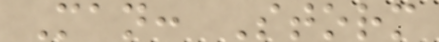Man: Storm
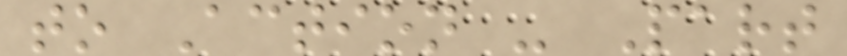to Action - Part
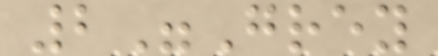2"Grey
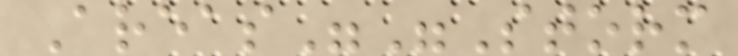Areas""Storm
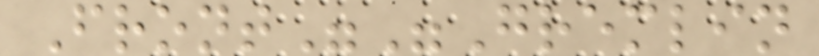Front""Gremlin
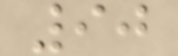90
